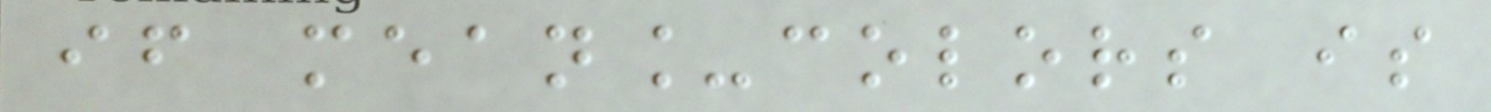if mean_colors is
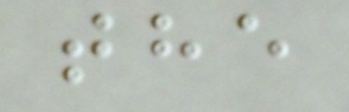the
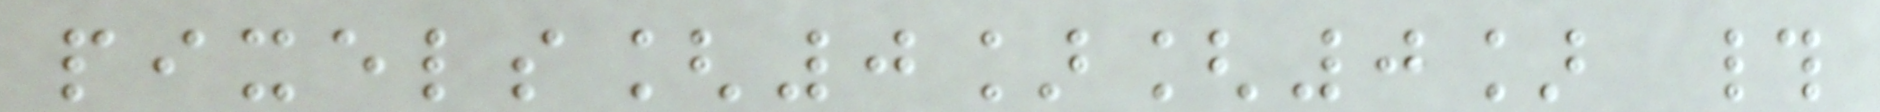pixels[0][0] #
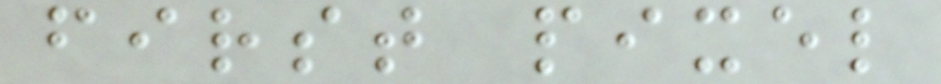first pixel
